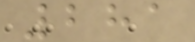281
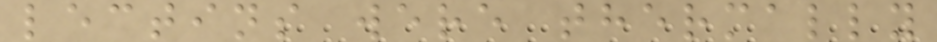lectins were thermally
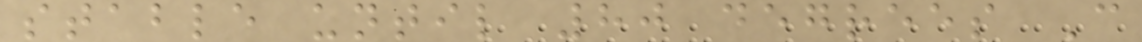stable until 80 degrees C
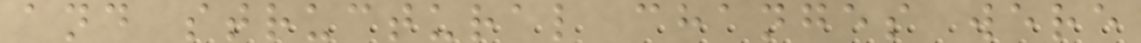and structural changes were
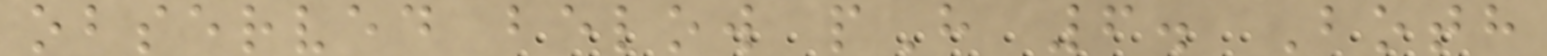observed below pH 6. Both
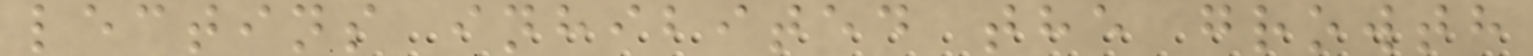lectins inhibited the growth
